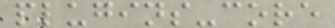plugins-core
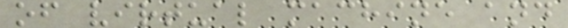of virtual machine and
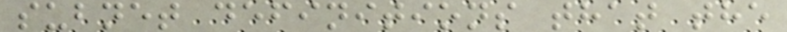subnet definitions that the
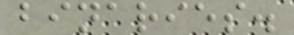binaries.
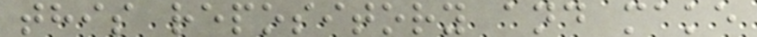this repository and make
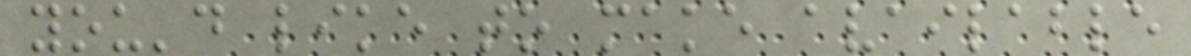you'd like to make available
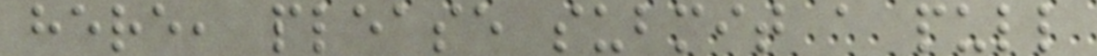here, please submit a pull
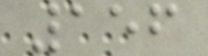156
